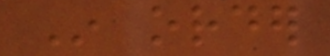In order
